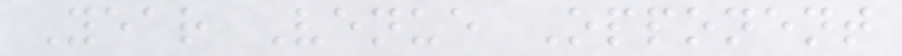Year Venue Opponent
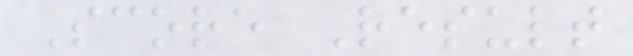Score Result
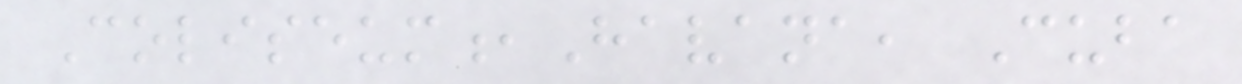Coliseum,Havana, Cuba
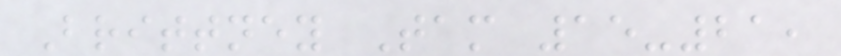Brittney Tam 15-21,
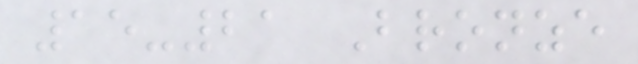15-21 Bronze
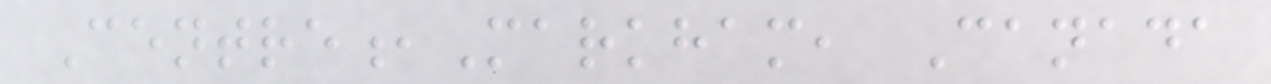Centre,Markham, Canada
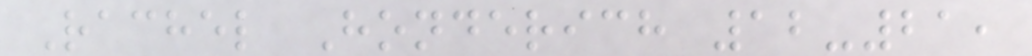Rachel Honderich 12-21,
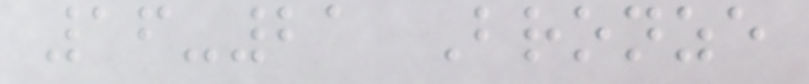16-21 Bronze
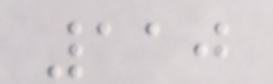110
